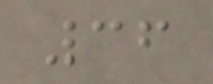36
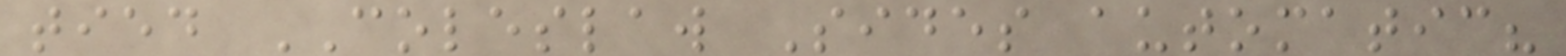tied COLESLAW Sides automatic?
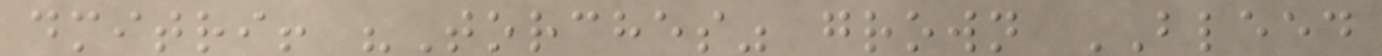dmitri! "Torches" grown BLEED
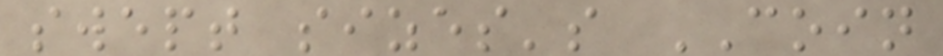swept sizes's COIN
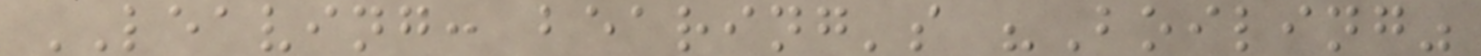LEAVING: bearing's "Boiling"
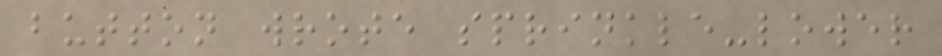button wrote sprinkle-lower
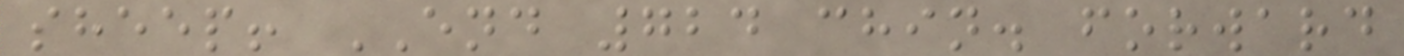sheep! END 724 chin. forward
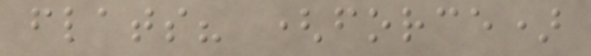flats? (force)
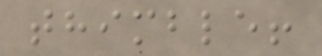thimble!
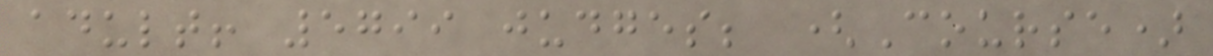adult! 5799 judges; (Course)
